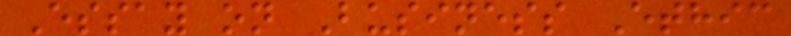Essay on Business Ethic
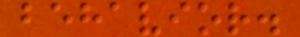behavior.
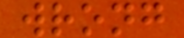wrong
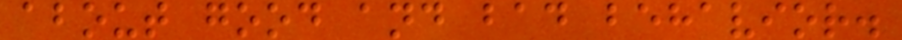about good and bad behavior.
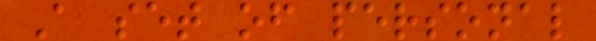A set of personal
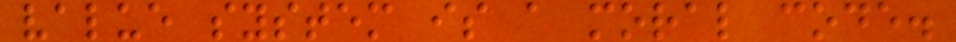value system is a moral code.
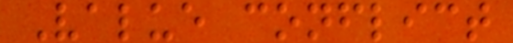Value conflict
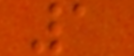1
